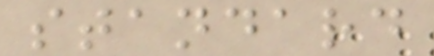standard
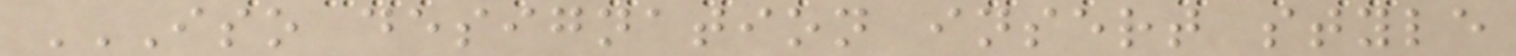ISO DESIGNATION INSERT STYLE
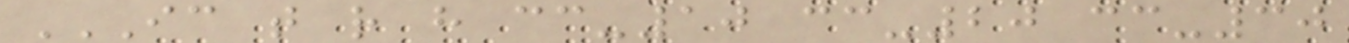IC T R H CC-10 CC-20 CC-30
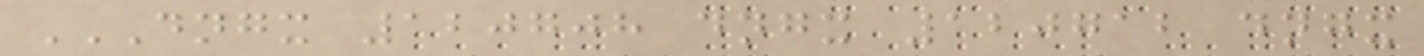DNGX 120708 DNGX 120712 DNGX
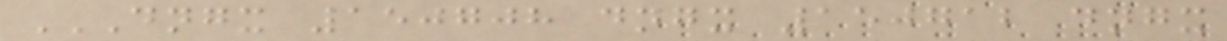DNGX 150708 DNGX 150712 DNGX
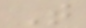T
